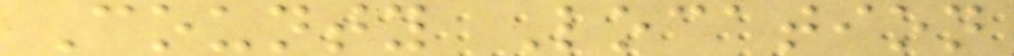County Location
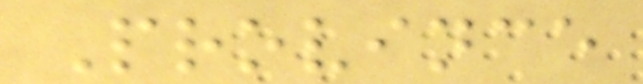Province
